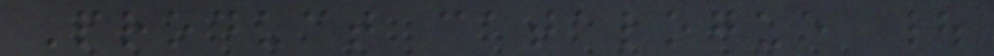Product catalogue |
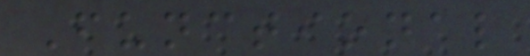Functional
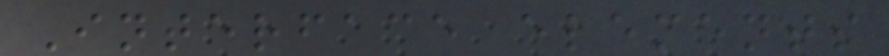Interface elements
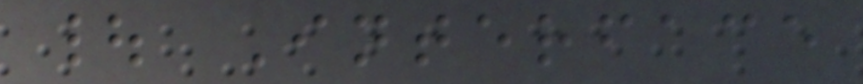| Interface
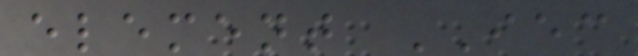element IEC
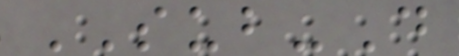SUB-D
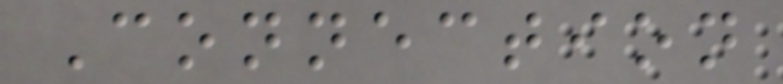Connection
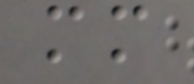mm
